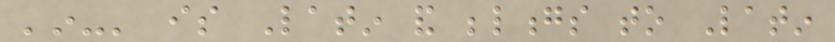'in-' is Latin and belongs to Latin
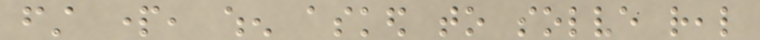first part, when asked to solve real
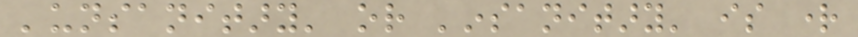'unsanitary' or 'insanitary' is right
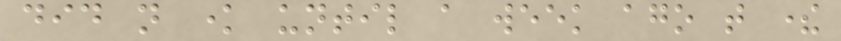did not know until a week ago that there
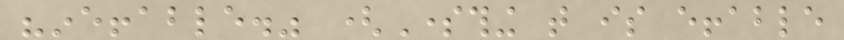"ineffable." (Something that is effable
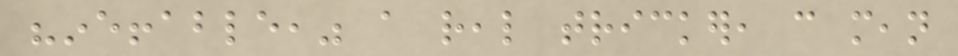"ineffable," a real tricker, can mean
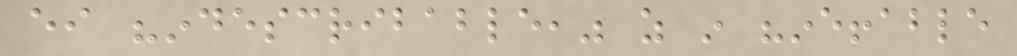either "indescribable," as in "ineffable
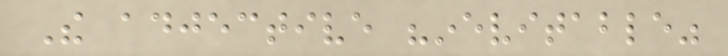The adjective "inevitable"
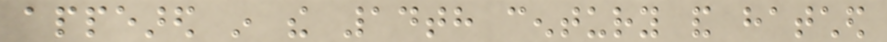appeared in the 14th century and hatched
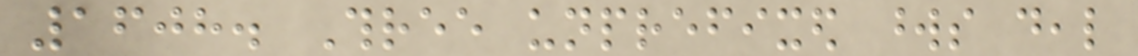1608. Three unprefixed words deal
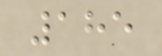185
